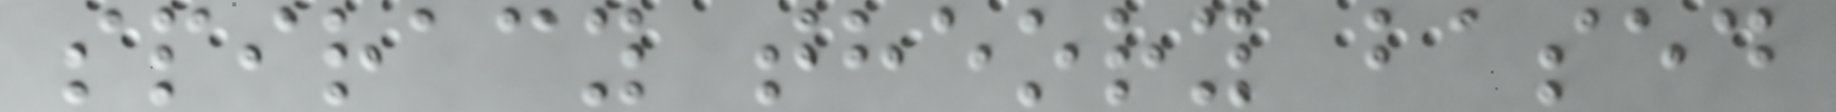spiracy theory based
